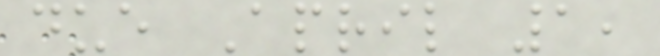due April 1,
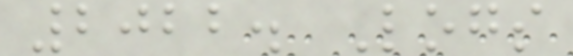2022. Logs
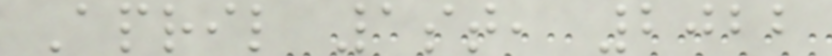April 1st, 2022
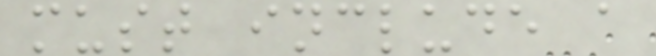must include a
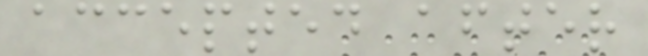accepted after
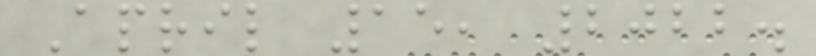April 15, 2022.
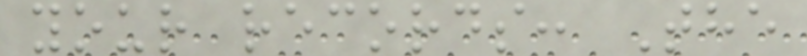your records: The
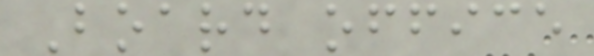Board office
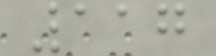117
